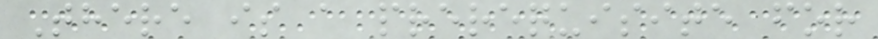There is a prerequisite for
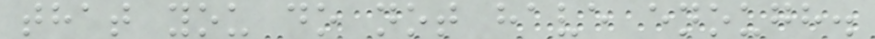that you do not have enough.
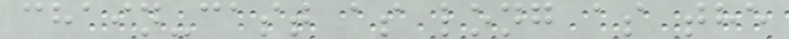chain-cast as long as the
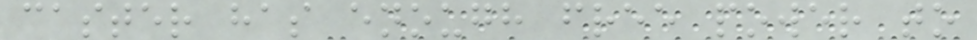caster has enough free power to
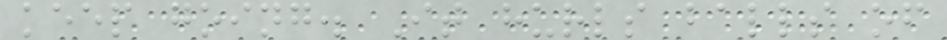keep going. It hurls balls of
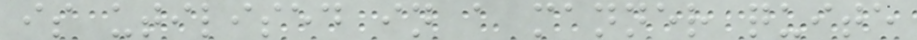is utilised in a manner quite
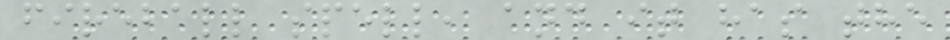fireball spell, and it has the
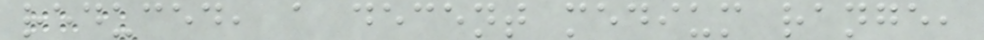reduced, a decent medium range,
